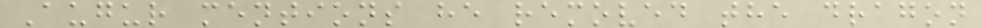Augur mentions he removed the dragon
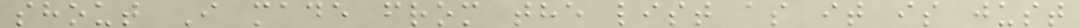shout I made from the list as it is just
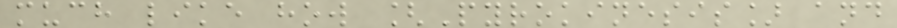much like how [Pyrokinesis] and
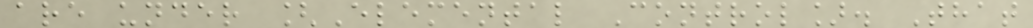are under [Elemental Control]. That
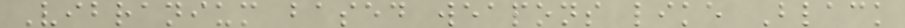Vibranium based weapons like Black
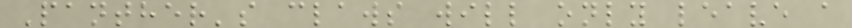Panther's claws will only leave a
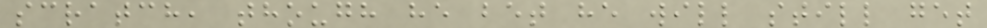scratch, though he bet he will still get
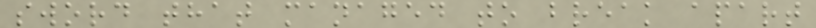sword that managed to break apart
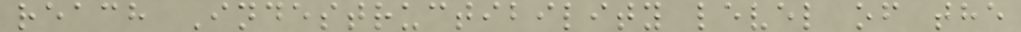reach Indestructibility level of the
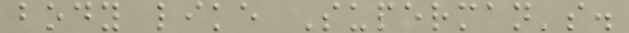body like Superman's.
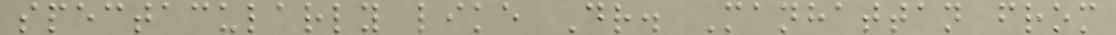spectacularly like Dr. Manhattan from
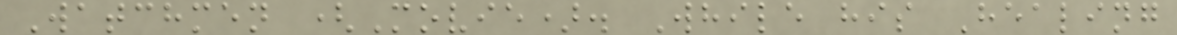Watchmen (Movie). While his Healing
